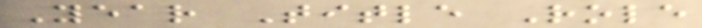Year Title Role
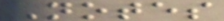Notes
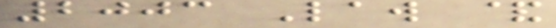2003 Law &
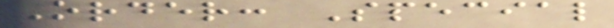Order: Special
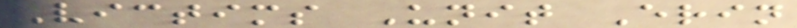Victims Unit Erin
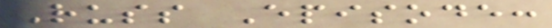Russ Episode:
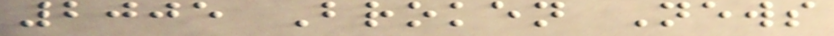2005 Broken News
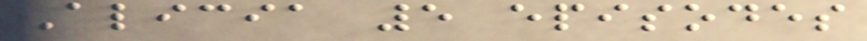Alicia 5 episodes
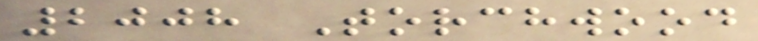2008 Torchwood
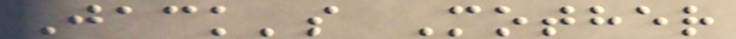Jack's Mother
